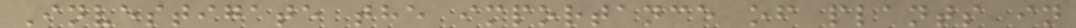Investigate the importance of plants in
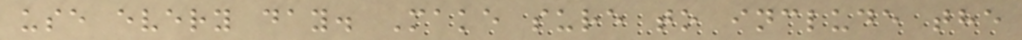use every day. Make sure to include the
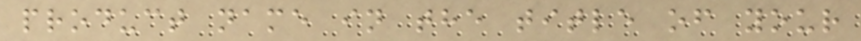product name in the title of your
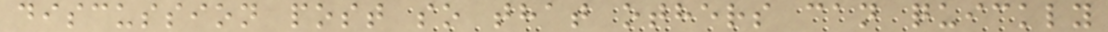discussion post so that others can quickly
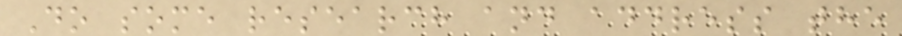Do some research and address the
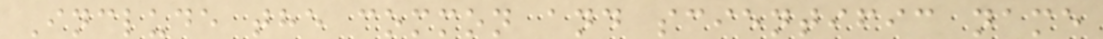Include the common and scientific name
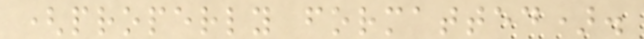(properly formatted).
